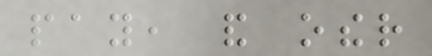pay, and other
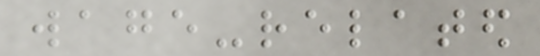wage-related
